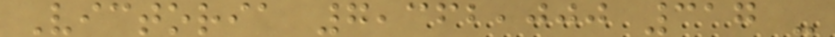Victoria 7,362,000 317 -
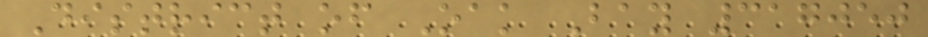District of Oak Bay 317050
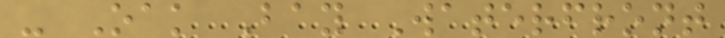- Oak Bay Waterfront
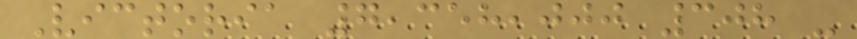Victoria 7,358,000 308 -
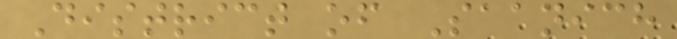District of Saanich
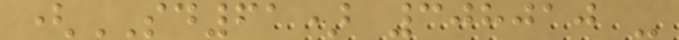(SD61) 308010 -
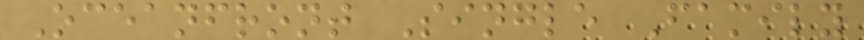Oceanfront Single Family
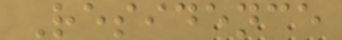Residence
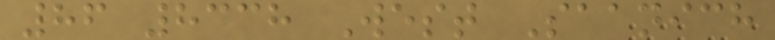86 8338 West Saanich
